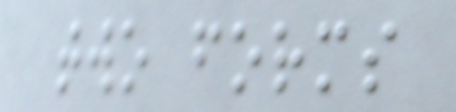two forms
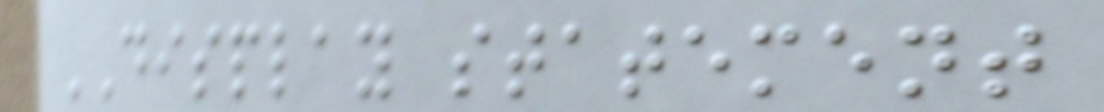DISPLAY statement
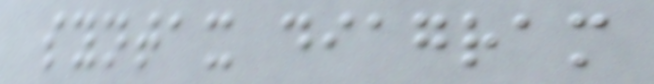syntax diagram
